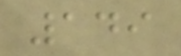149
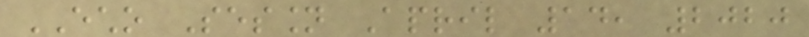ECHO Session April 14, 2020
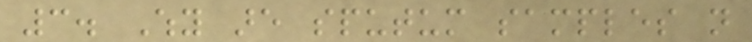3. Why are sputum samples not
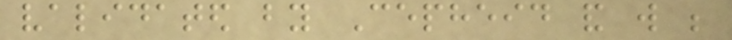validated by Cepheid and will be
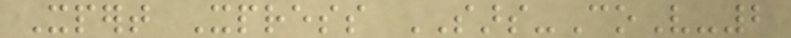Xpert Xpress SARS-CoV-2
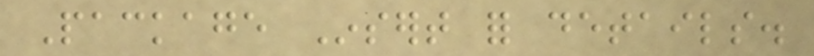Package Insert for details.
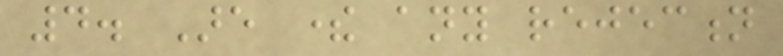4. Are there any rejection
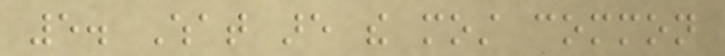5. What are the most common
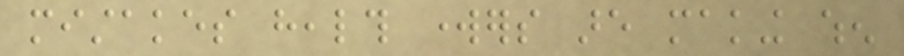mistakes health workers are making when
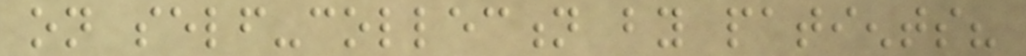on self-collection by patients?
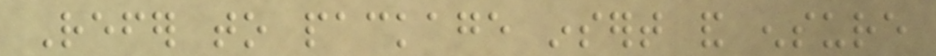Refer to package insert and ensure
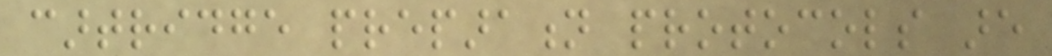cartridge preparation protocols are
